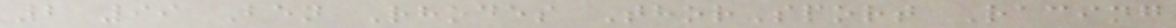2 99 Ben Rhodes ThorSport Racing
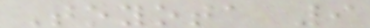Toyota 9
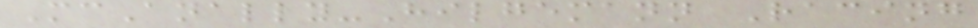McAnally-Hilgemann Racing
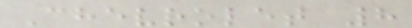Chevrolet 8
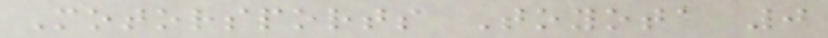Motorsports Toyota 0
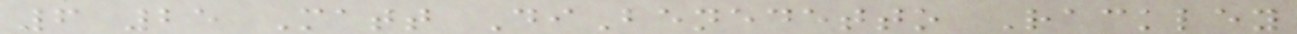6 25 Matt DiBenedetto Rackley
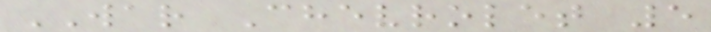WAR Chevrolet 5
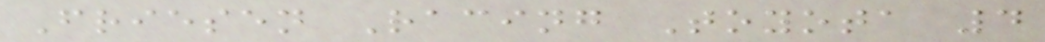Friesen Racing Toyota 4
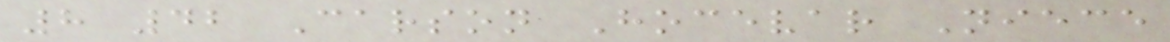8 42 Carson Hocevar Niece
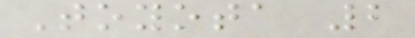Toyota 2
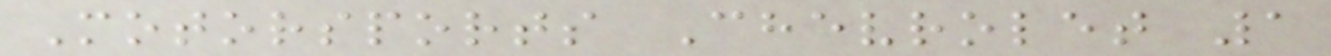Motorsports Chevrolet 1
